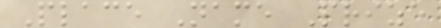Place Name Prize
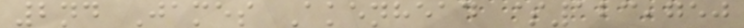2nd James Akenhead $123,750
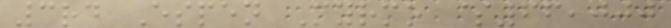3rd Espen Myrmo $66,000
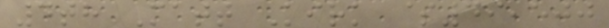4th Matt Kirk $49,500
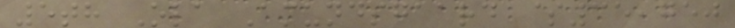5th Ola Amundsgaard $35,750
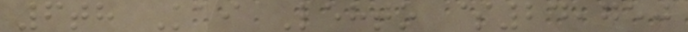6th Kai Lehto $24,750
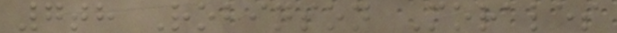7th Robinson Morales
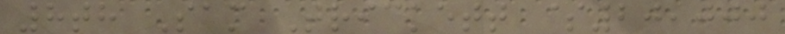8th Sam Trickett $20,000
